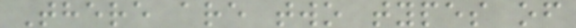There are two types of
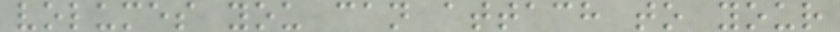volumes you can attach to your
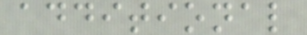additional
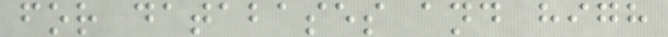for databases and high
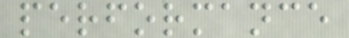performance
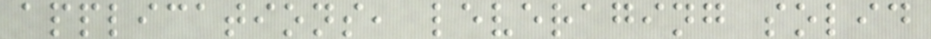applications, leveraging solid
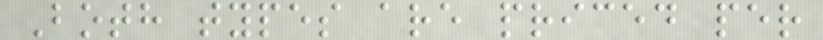Both types are priced per
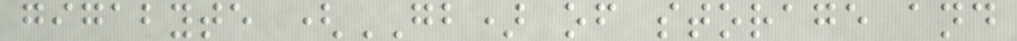gigabyte (GB) of storage and
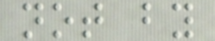not by
